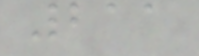211
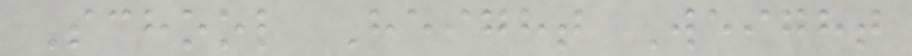School Height Weight
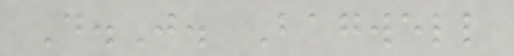D.J. Bagwell
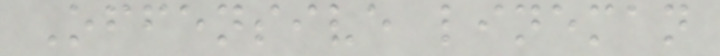Offensive lineman
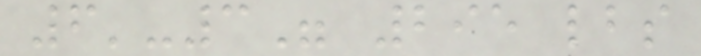6'-3" 295 lbs
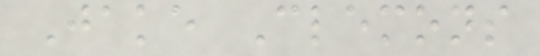Jake Clemons
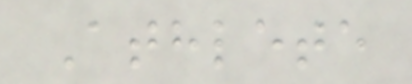Athlete
